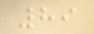89
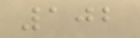102
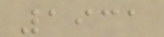1931
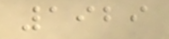1929
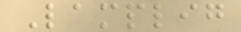Lamplig
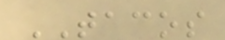TACOS
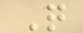Q
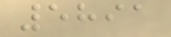5891
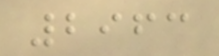2963
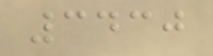3430
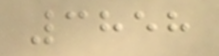3858
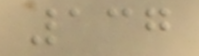137
